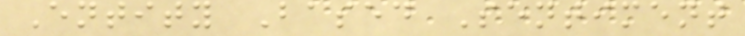Entity Based Sentiment
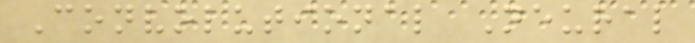Convolutional Neural
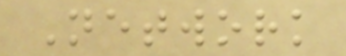Network
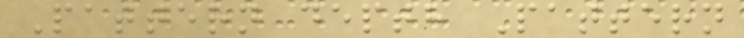Pattern depth Pattern
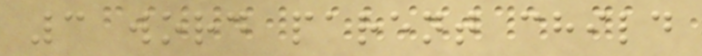3 word parent child
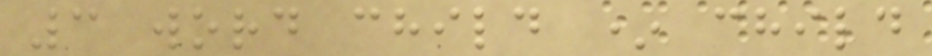3 word child * child
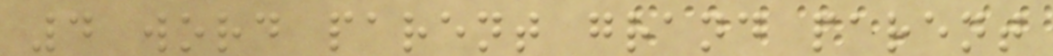4 word parent grand parent
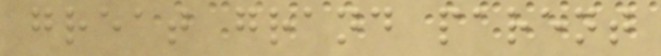great grand parent
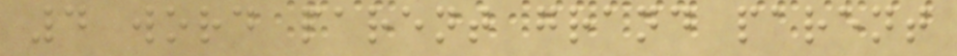4 word parent grand parent
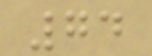74
